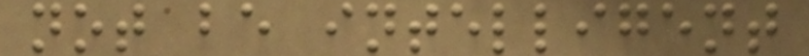not be intelligent
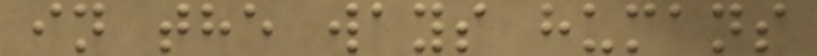in the ways humans
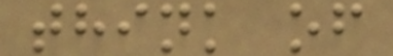think of
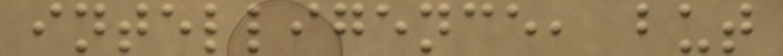intelligence, but
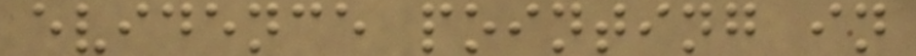evidence pointing in
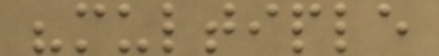"multiple
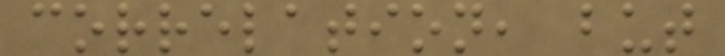correlation, but
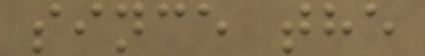since the
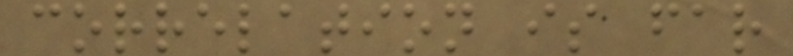correlation is far
